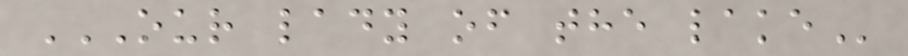OUR LADY OF THE LAKE
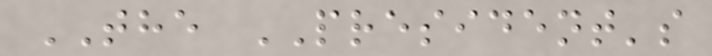THE PRESIDENT's
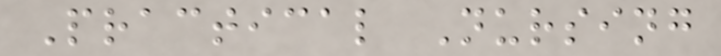Practical Nursing
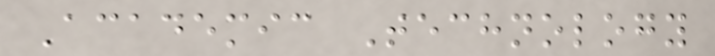Academic Technology
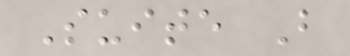Suite B
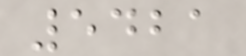5421
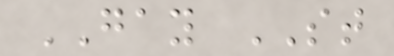GAY ST
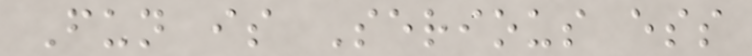Fun is Serious ess
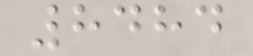8484
